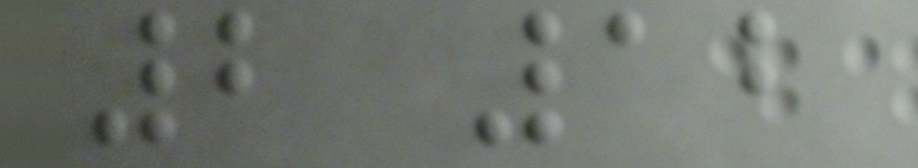2 12
